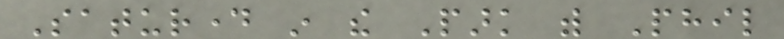Saturday in the Park with Phil
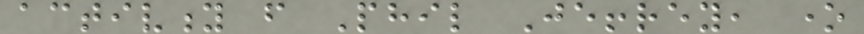activity from Phil Jeffrey, one
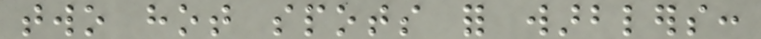two hot spots for warblers:
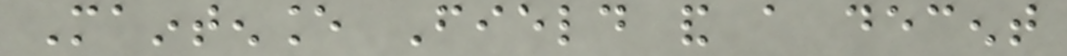Maintenance Field and a decent
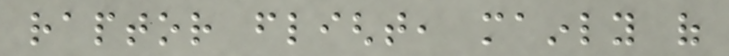raptor flight, mainly of
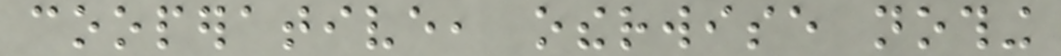cooperative, otherwise nothing
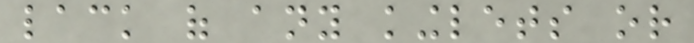lack of any kinglets or
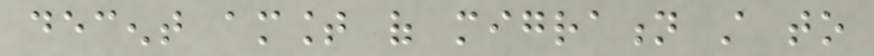decent amount of migration still to
